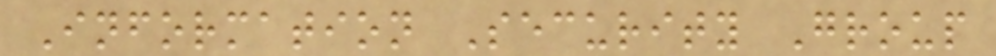Information Security Group
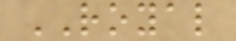ROYAL
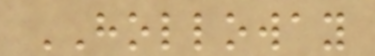HOLLOWAY
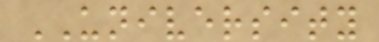UNIVERSITY
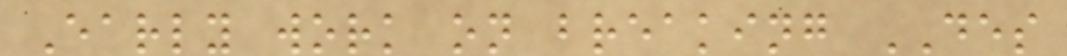Early work on breaking DES
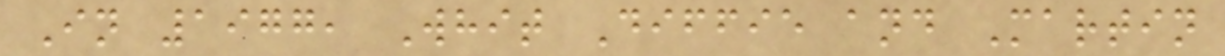In 1977, Whit Diffie and Martin
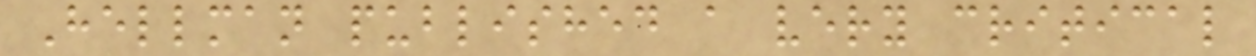Hellman published a very critical
